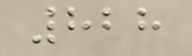828
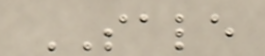SALE
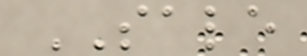SALE
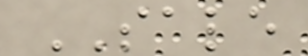SALE
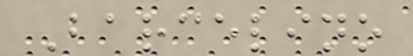Barcelino
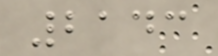2143
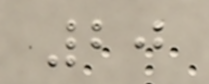20
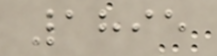1895
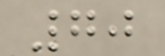70
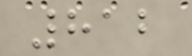812
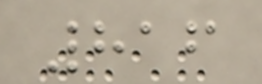816
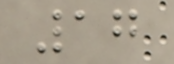17
